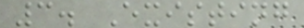3. Existing
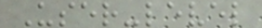User-level
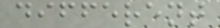different
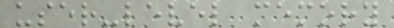user-level memory
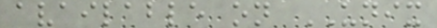available on UNIX
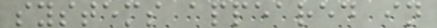systems appeared in
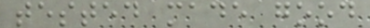tested made good
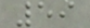59
